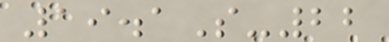19.1S-22
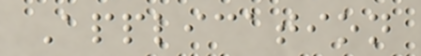Application
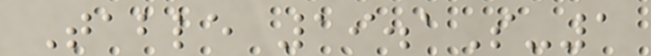Table 19.1S-1
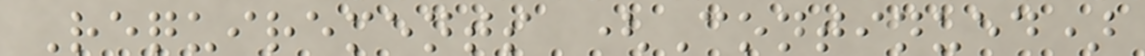Requirements (Continued)
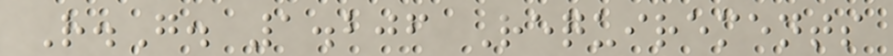R.G. 1.206 Requirements
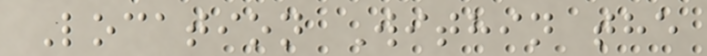Location Within the
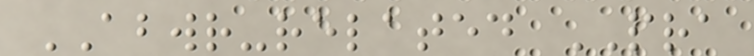ABWR-related PRA
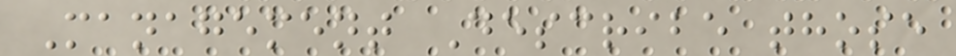Management Describe those
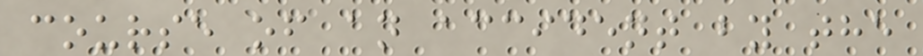course of an accident by the
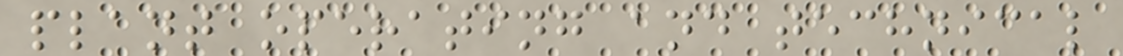plant operating and technical
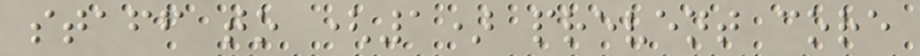staff to (1) prevent core
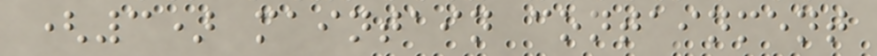(3) maintain containment
